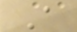A
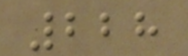228
